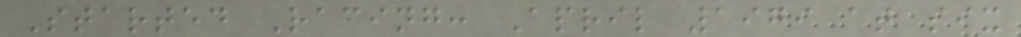Started Racing: April 1979 at six
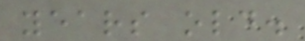years old.
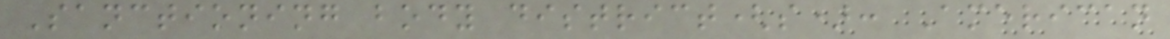Sanctioning body district(s): American
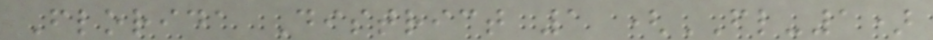Florida District 1 (FL-1)
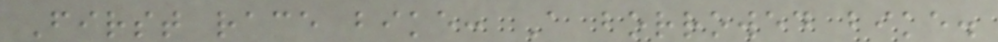First race bike: A borrowed bike.
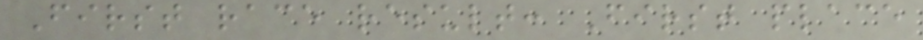First race result: First place
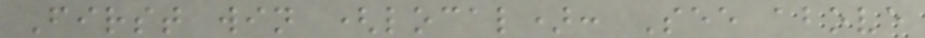First win (local): See above
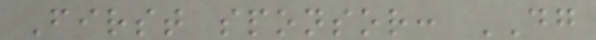First sponsor: DG
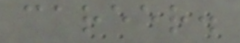career.
